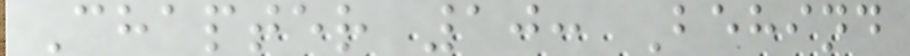Chapter 10: Behind
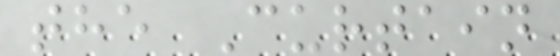the Curtain
